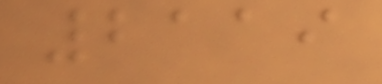2119
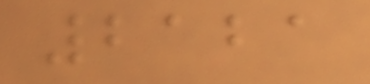2121
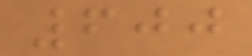600
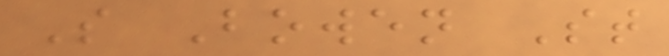S Bowen St
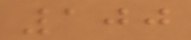100
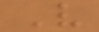V
